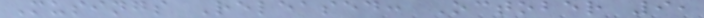Musings Released: October 9,
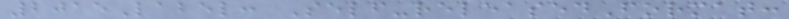2015Label: Self-releasedFormat:
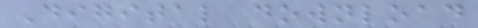Digital download
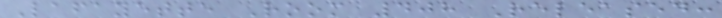Lafayette Room 408 Released:
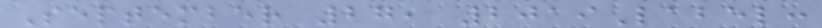September 27, 2019Label:
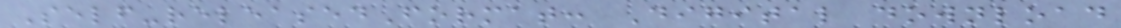Self-releasedFormat: Digital download
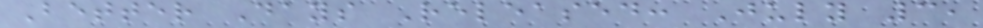Better Days Released: July 3,
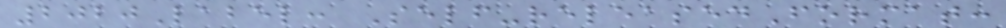2020Label: Self-releasedFormat:
